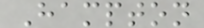Hampton
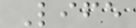Life
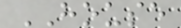HOUSE
